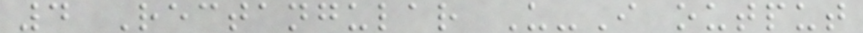4 Rectangular U-I output
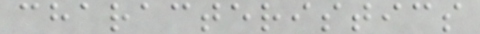characteristics
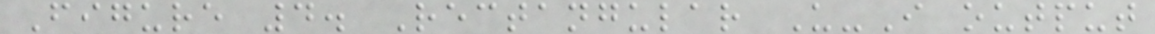Figure 4. Rectangular U-I output
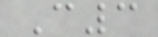C3
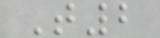T2
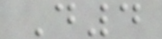D4
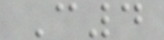C4
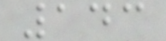143
